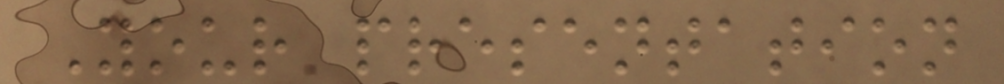Your presentation
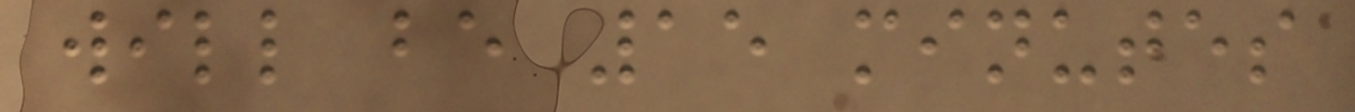will be 15 minutes
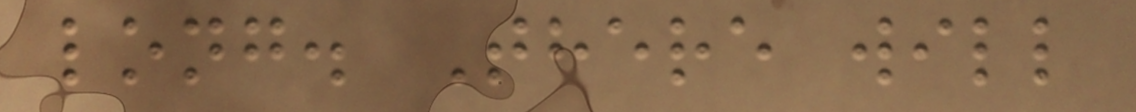long. There will
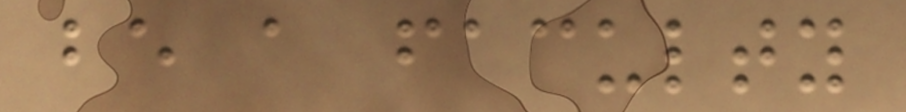be a faculty
